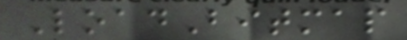LoadBitmap
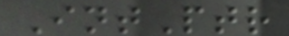IntPtr
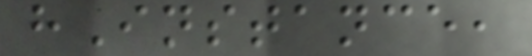hInstance,
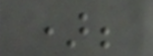);
